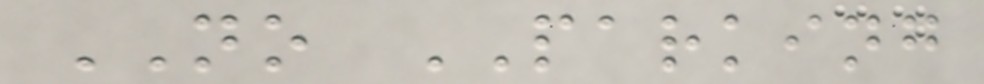NO PARKING
